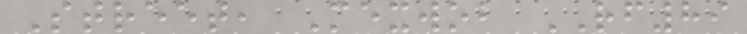Street, Mexwob RF89
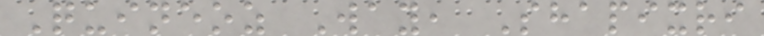Quineoz Way, Shapixri
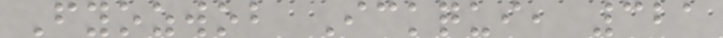Fyozwob Ickqui, 321
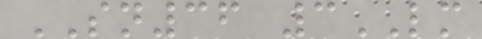SN36 3LM
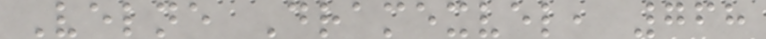Velne Dramexvel, 768
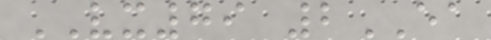VX79 2EA
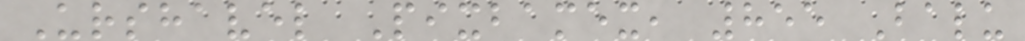Urshavel Pixbamex, 855 Balu
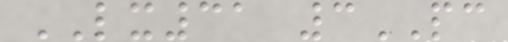LX31 3PC
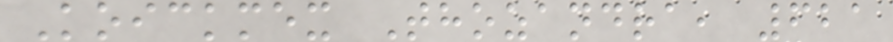Koickmex Thozandra, 621
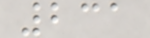231
